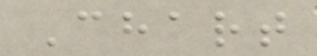Chart
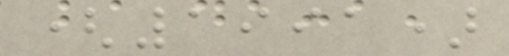(1991)
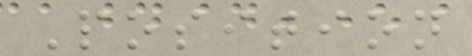Position
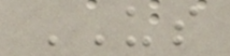US
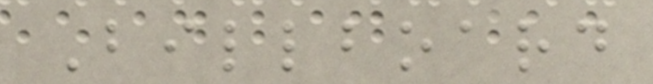Billboard
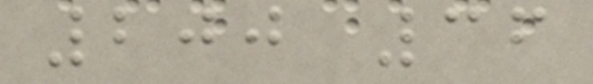200 36
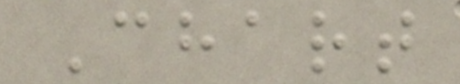Chart
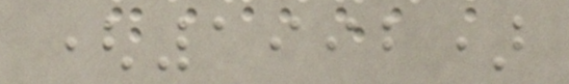(1992)
